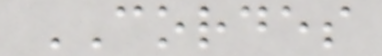CORDES
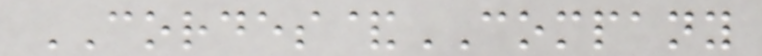CORDES&COMPANY
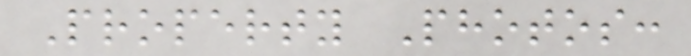Property Photos:
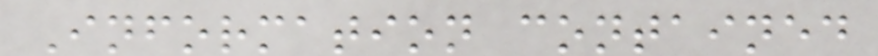Information contained
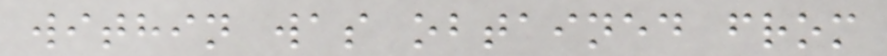within was obtained from
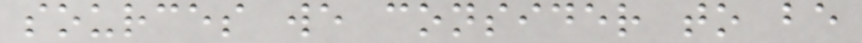sources we consider to be
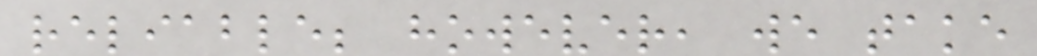reliable; however, we take
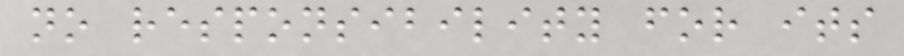no responsibility for its
